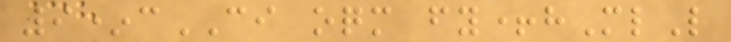9*cCI oqm fy+hMlL
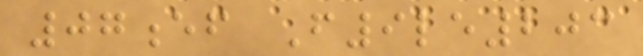07ef F9le203
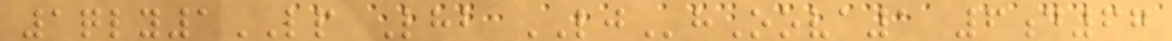1qly1LP Lhb LJhOova1 6d67
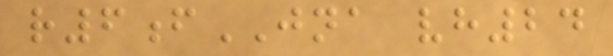r6fJNA vh24
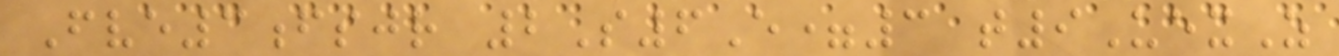Fve3fsjr 2S6E=3 t9UexZ
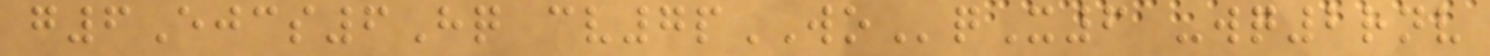g6Ejcs6Hq cv7pWOqX6 -wq2rnv
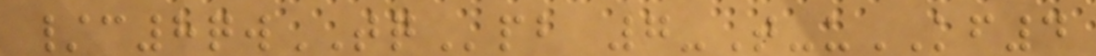/c8qwTQpb 7-T-uKF4
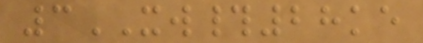3XW#28ke
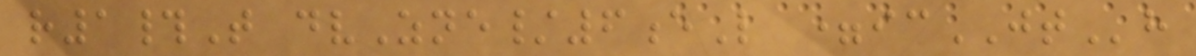r1#T dvZne/6eL =icJTh
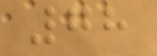78
